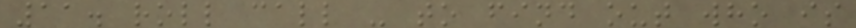11. roll call - to find out who is
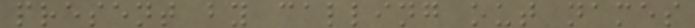present by calling out names
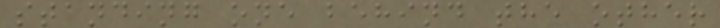standing one behind the other
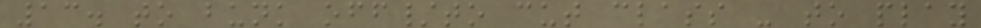13. to bunk off/to cut class - to play
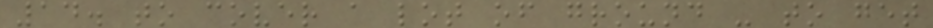14. to cover a lot of ground - to get
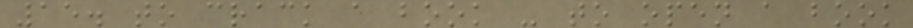15. to crack a book - to open a book
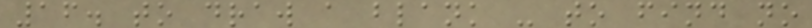16. to draw a blank - to find no
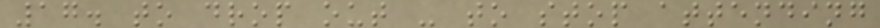17. to drop out - to stop attending
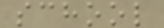school
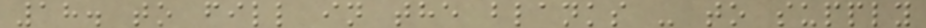18. to fill in the blanks - to supply
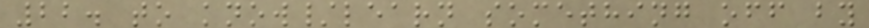22. to know/learn something off by
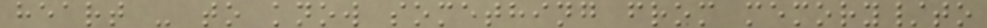heart - to know something from memory/to
